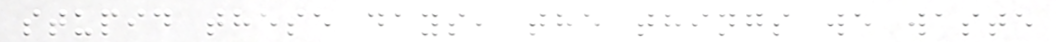stupid these days, the things we waste
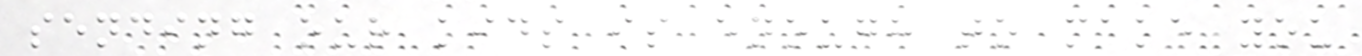sending our kids is enough to make you
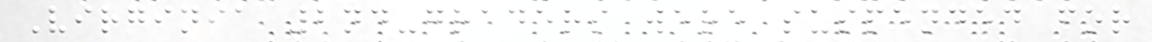Virginia 2nd-graders were suspended for
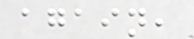again,
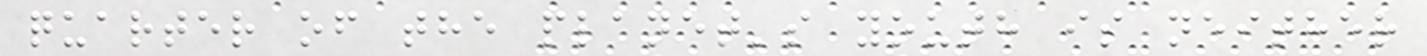quarter of the planet's youth is neither
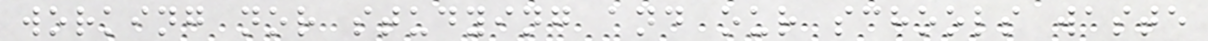working nor studying and our schools waste
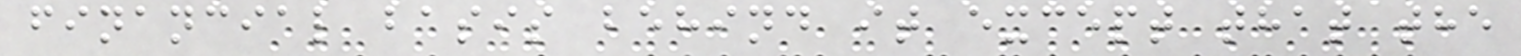financial basis behind it except that the
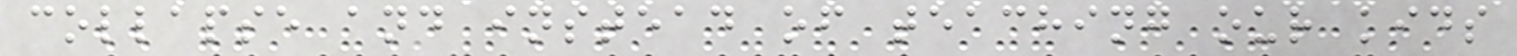collapse and instead of teaching our kids
